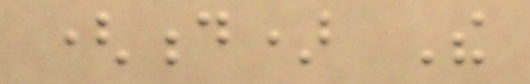(d) The
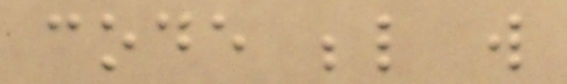code below will
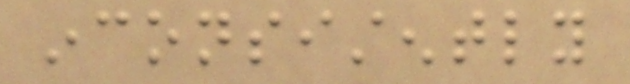inconsistently
